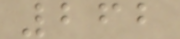262
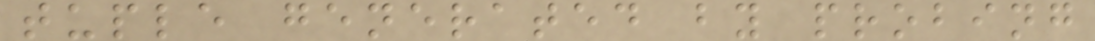tuple generated by probing
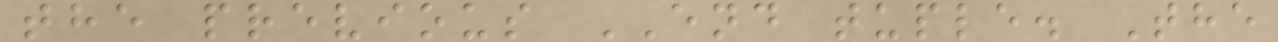the previous END tuple. The
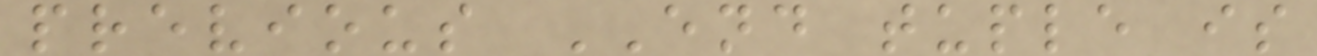previous END tuple is
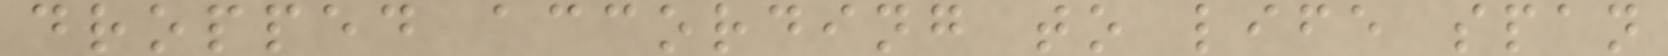dropped according to life span
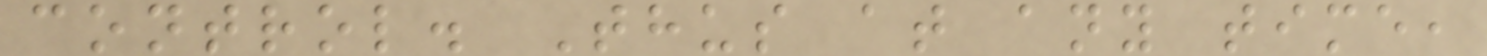control. Thus at any time,
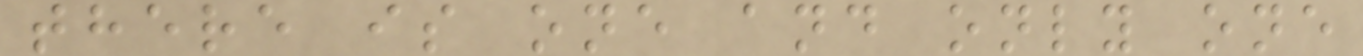there is one and only one
